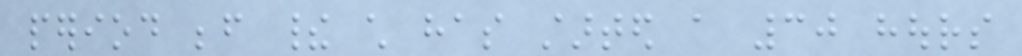period before their child has started a 30 hours
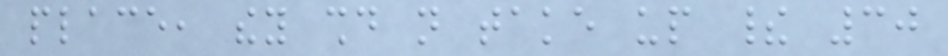place, they should not take up their 30
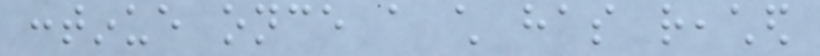continue once a child has reached
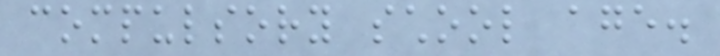compulsory school age.
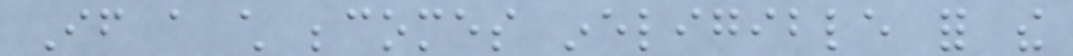If a child becomes ineligible for the
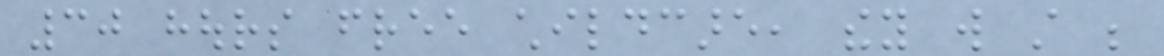30 hours free childcare, they will still be
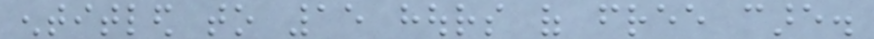entitled to 15 hours of free care.
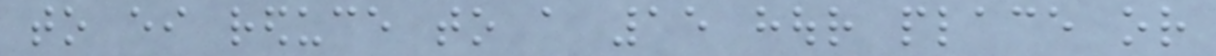to either reduce to a 15 hour place or
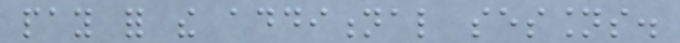pay for the additional sessions.
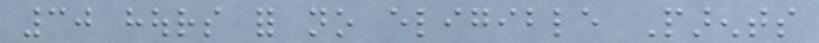30 hours for no eligible Parents
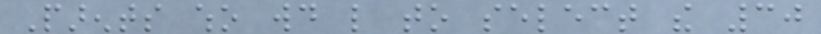Parents who would like to select the 30
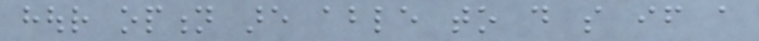hour option are able to do so if a
